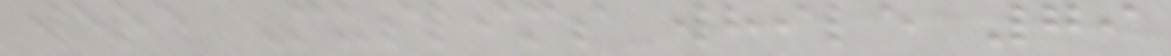were Muslims while 79
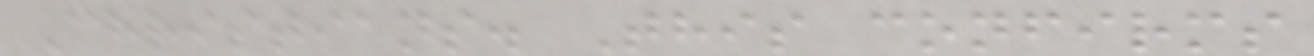Christians. This confirms
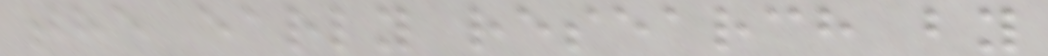the early research by
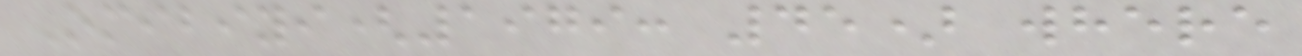Omibiyi(1979: 45) where
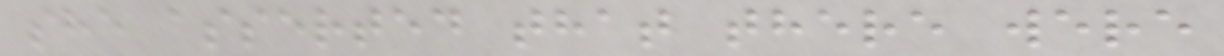she asserted that there were
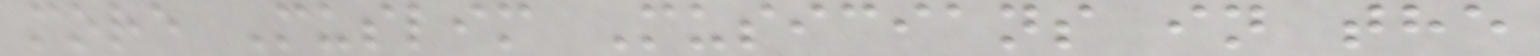more Muslim Musicians in the
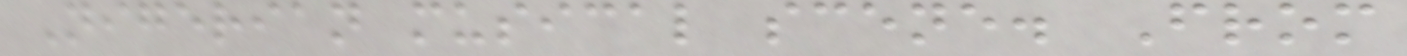Nigerian musical scene. From
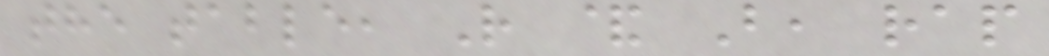the table, R & B, rap
